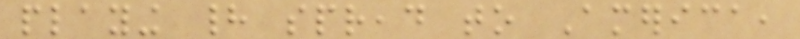playing had spread to America,
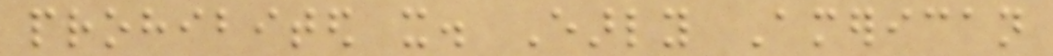prohibited it. Early American
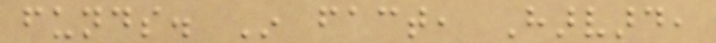funds. In fact, Harvard,
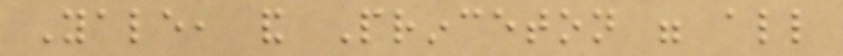Yale, and Princeton were all
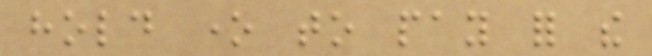hold one to pay for the
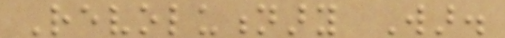Revolutionary War.
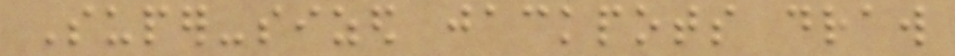Super-sized jackpots draw
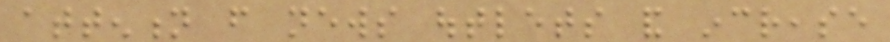attention from news outlets and increase
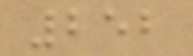252
